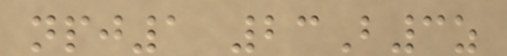npj1 23B3z
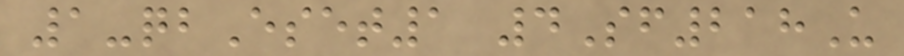1-qbEset1 4Sf218U
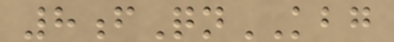8fQnKBG
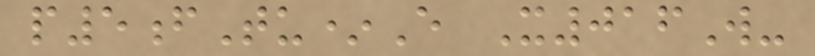p5fTu*E X016W-
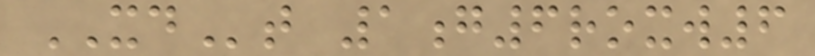XDt 1g6roxw6
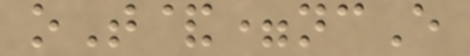oT&=ncE
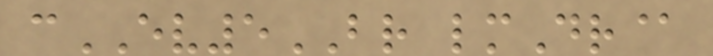cEV5BR lmDr@
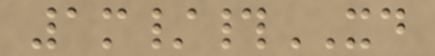1m/#XD
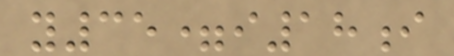y35=i18i
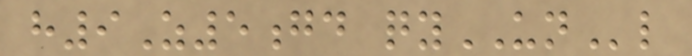h9Z5gd qyUNl
